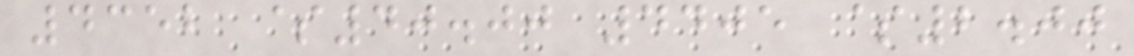4352 $40.00 4405 $2.00
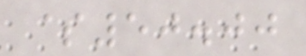$50.00
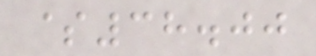$38.00
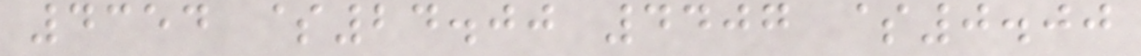4354 $24.00 4407 $0.00
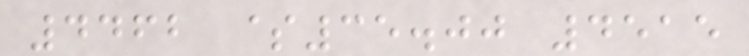4462 $35.00 4515
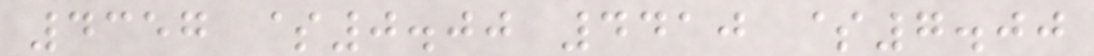4357 $0.00 4410 $7.00
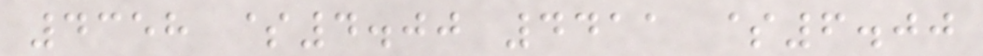4358 $4.00 4411 $6.00
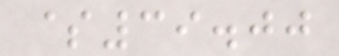$39.00
